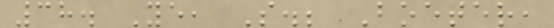38. Ye, S.; Boeter,
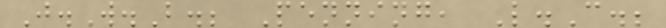J.W.B.; Penning, L.C.;
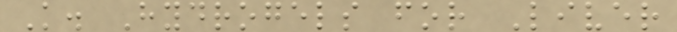K. Hydrogels for Liver
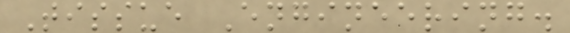Tissue Engineering.
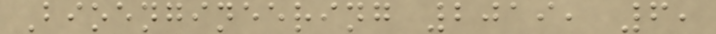Bioengineering 2019, 6,
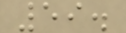59.
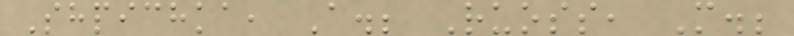Shpichka, A.; Ruoss, M.;
